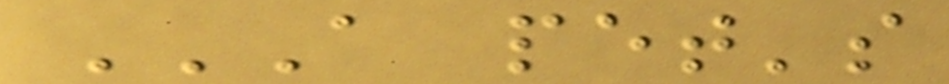A PET'S
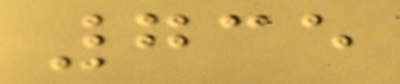735
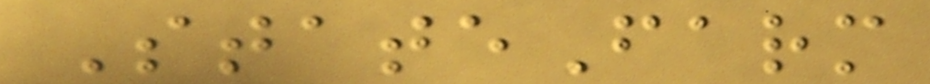StateFarm
